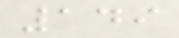149
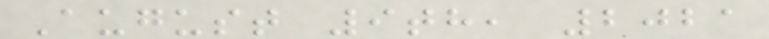August 9th, 2021
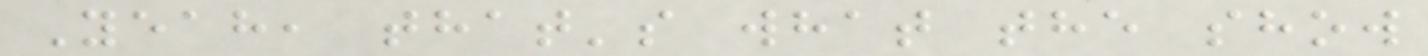Yeah, that's what the show
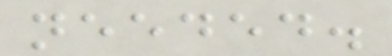needed.
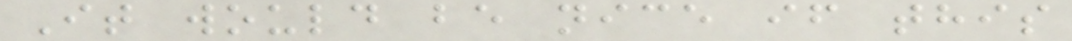It would be nice if this
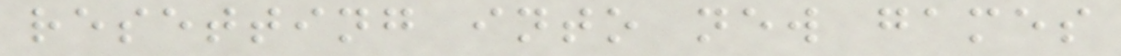resetting into new games
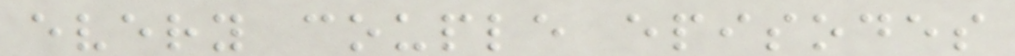every couple episodes
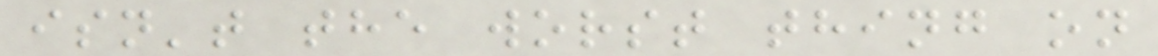isn't the worst thing on
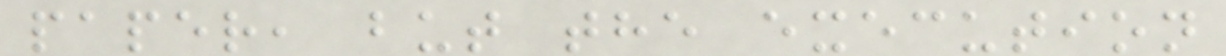paper, but the execution
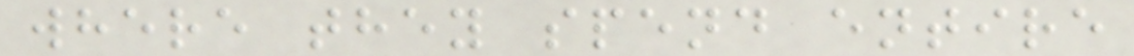where they spend entire
